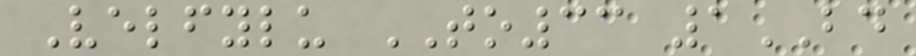Velfylu TO33 1BD
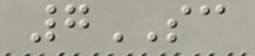7SC
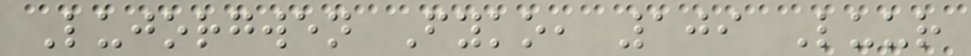Lujorgwen Fyko, 109 Luur
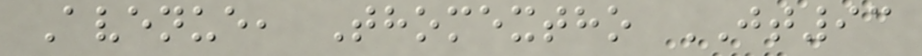Avenue, Thomextho JT93
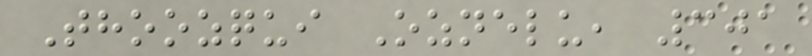Thoozqui Oznelu, 301
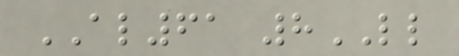AL61 8LL
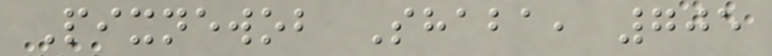Pixnewob Shaba, 705
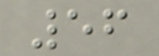56
